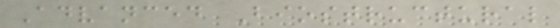Advanced Biostructural
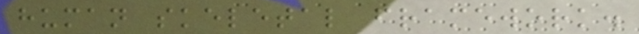human skeletal framework.
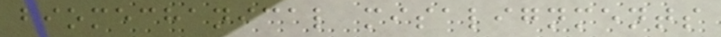biomechanical misalignments
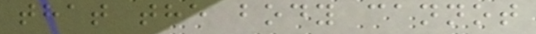that the body cannot
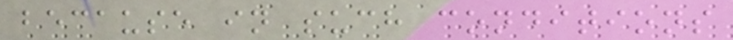because in such conditions
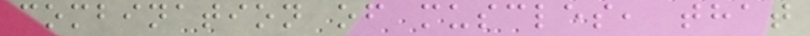combination of muscles, that
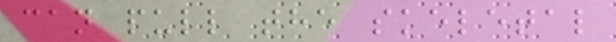can pull the skeletal
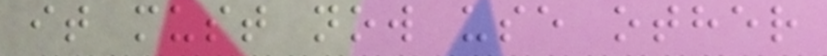it must now use other
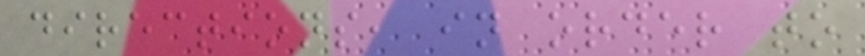directions, in order to
